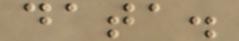data.
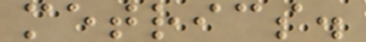metrics.
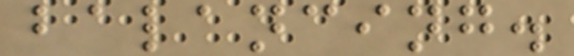balancing.
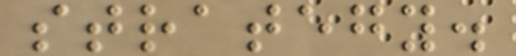strategy.
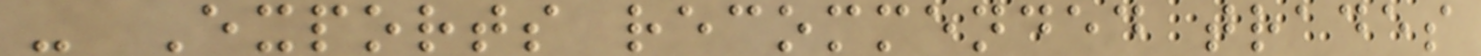- Exports recommended trades
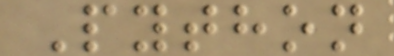Python
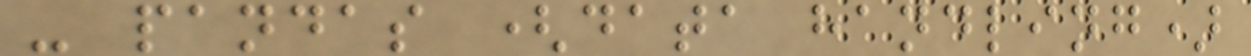- pandas (data handling)
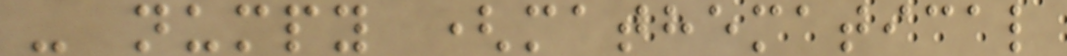- numpy (mathematical
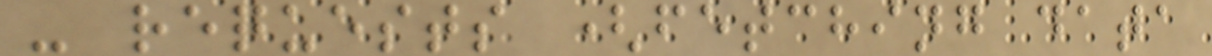- requests (fetching data
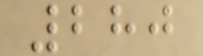280
